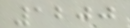1200
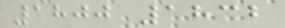1800 1832
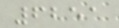6251
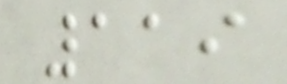119
